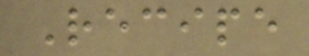Recipe
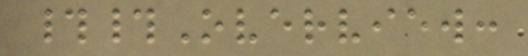##Overview:
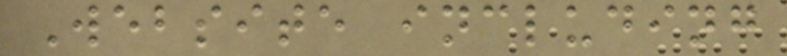Website including
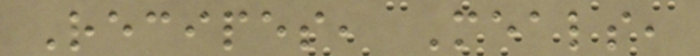Recipes, Meals,
